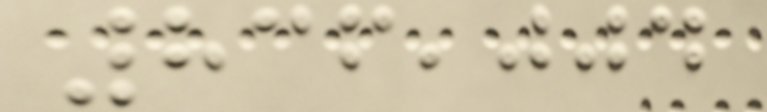836,004
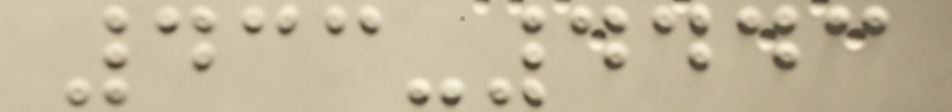433-4443
